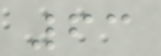63
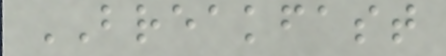BREAKFAST
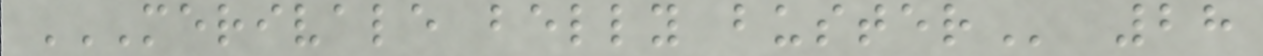MERIVALE BELLY BUSTER 28
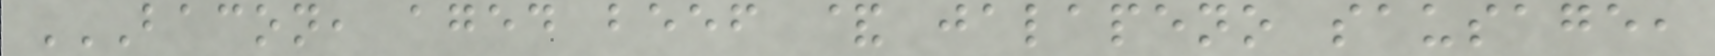BACON, AGED BEEF & JALAPENO SAUSAGE,
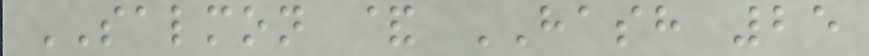SALMON & HASH 25
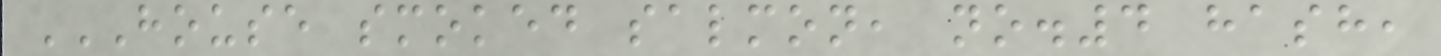HOUSE SMOKED SALMON, NO.4 HASH,
